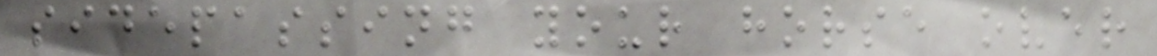sidepassing your horse over
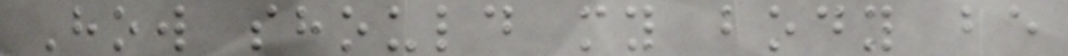How should my body be
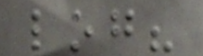log?
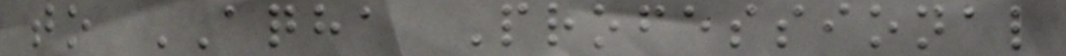to AQHA Professional
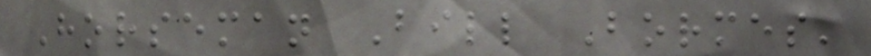Horseman Bill Bormes'
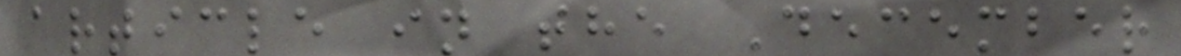article in the December
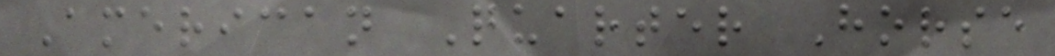American Quarter Horse
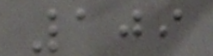109
